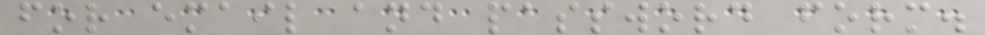for email and password form.
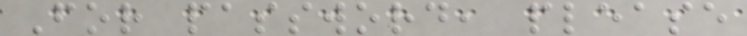For password, please
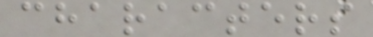characters
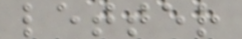letter
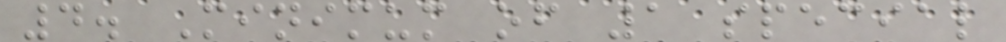4. Minimum of 1 special
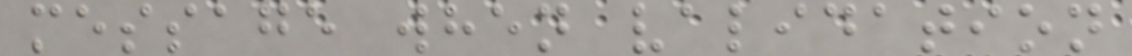message when validation
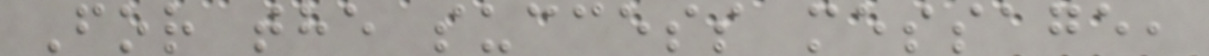For the success message,
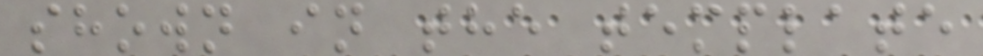shown in the template
